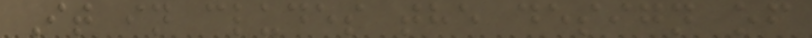It in cludes the design of
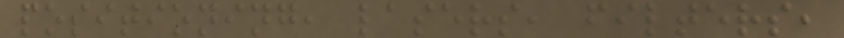positioning, lasers, filters,
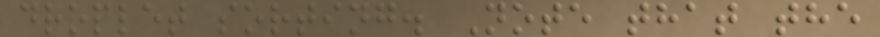droplet sorting. Note that the
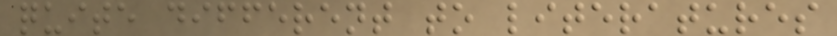quite different to literatures
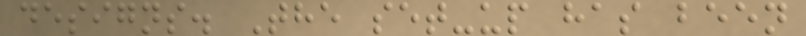designs. The set-up has been
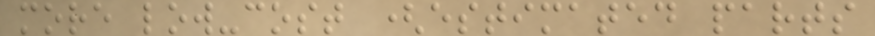more low-cost (estimated parts
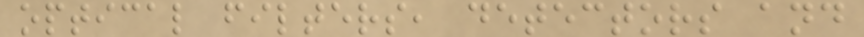optical filters, detectors and
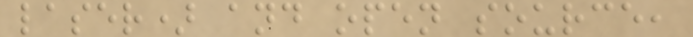laser) and open source,
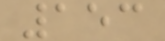153
